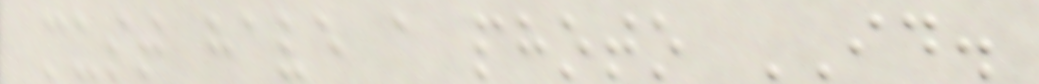must have a photo ID.
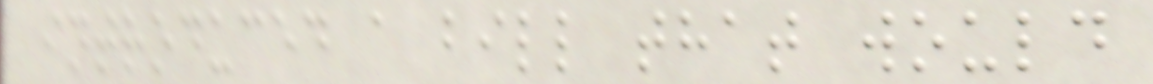introduced a bill that would
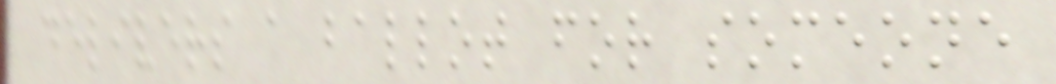delivers a ballot for someone
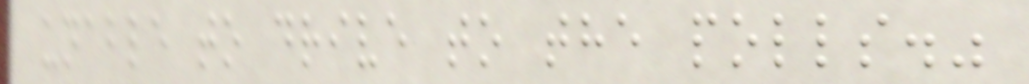unable to drive to the polls."
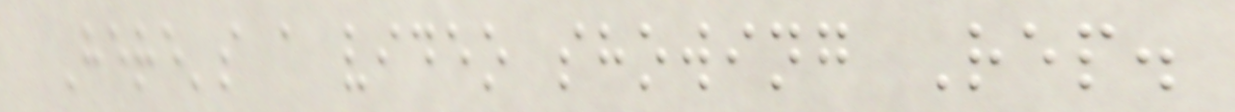Here's a video showing Rep.
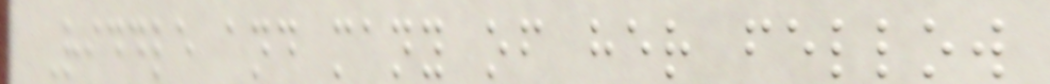Riddle and many of her fellow
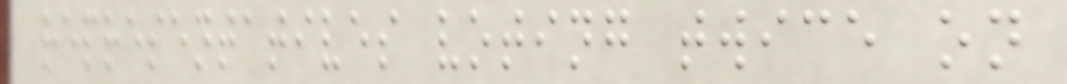representatives voting twice on
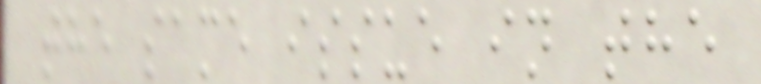the same issue in the
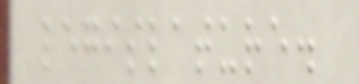legislature.
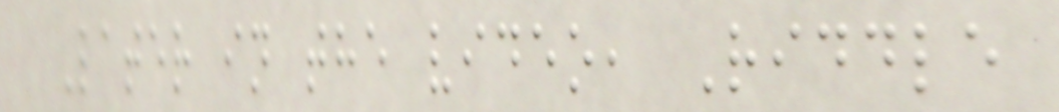Later in the video, Riddle
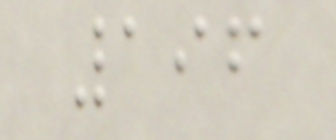196
